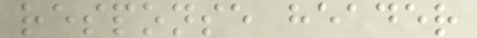response header
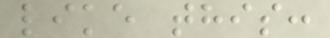like this:
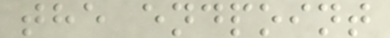the endpoint
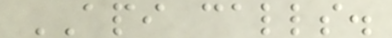API calls.
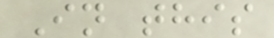In this
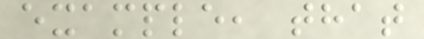example, that
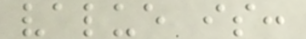value is:
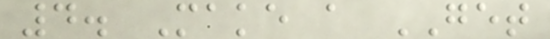4. Make a GET
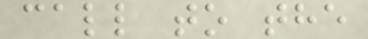call to the
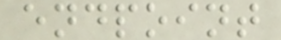endpoint
